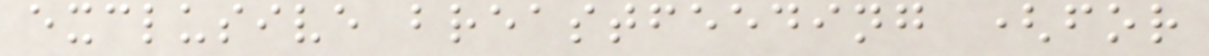exclusive breastfeeding (for
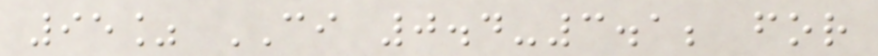95% CI 0.4-3.1; for
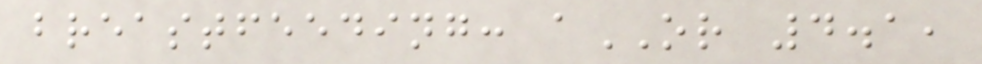breastfeeding: aOR 4.1,
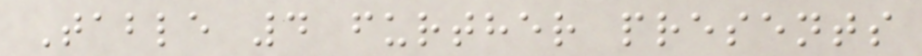Table 4 further presents
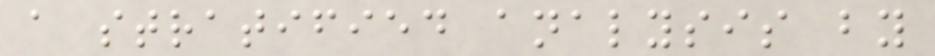a stratified analysis by
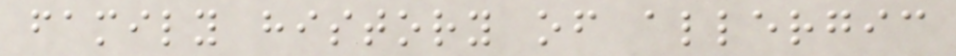family history of allergic
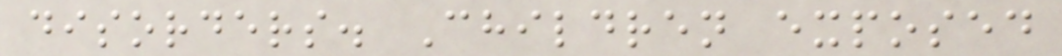disorders. Children exposed
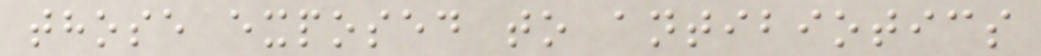those exposed to antibiotics
